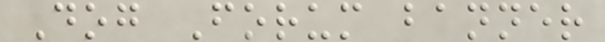Dog Forum banner
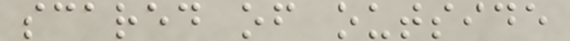scared of outside
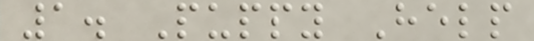1. Puppy Help
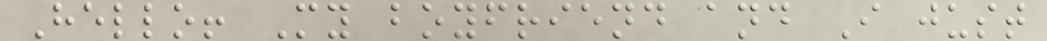Hello! My boyfriend and I just
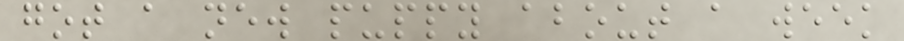got a new puppy about a week
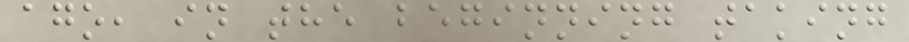ago, in the beginning taking
